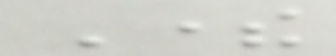There
